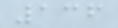136
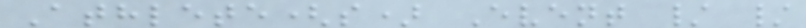Athlete(s) Event / /
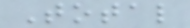Total
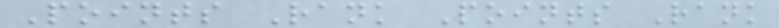Points Rank Points Rank
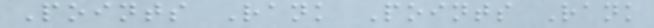Points Rank Points Rank
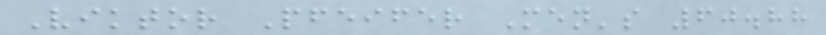Viktor Pfeifer Men's 60.88
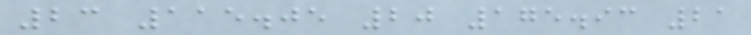23 115.05 20 175.93 21
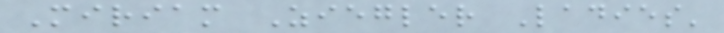Miriam Ziegler Ladies'
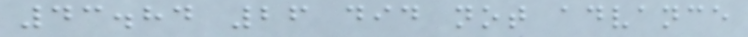43.84 26 did not advance
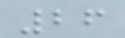26
